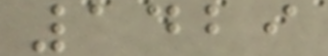1429
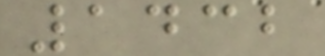1432
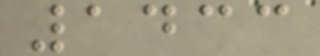1433
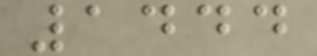1444
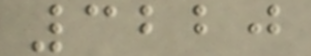3220
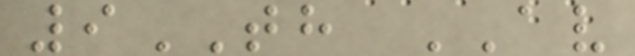9TH AV
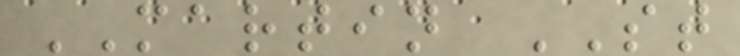MARTIN ST
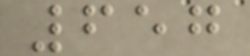657
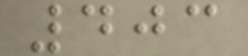403
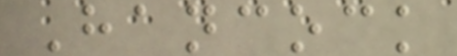Hancock
